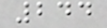244
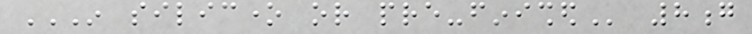IN SILICONE OR PRE-FINISHED 8g
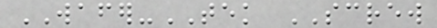WAFER-TEK SCREW
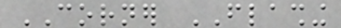CORNER FLASHING
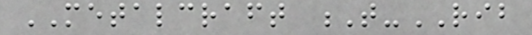METALCRAFT T-RIB
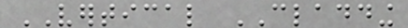VERTICAL CLADDING
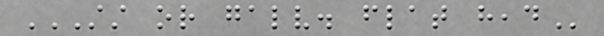STST OR GALV. FLAT HEAD
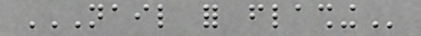NAIL FOR FLASHING
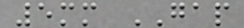5mm GAP
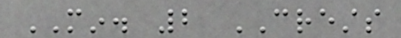MIN. 2 CRESTS
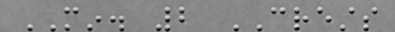MIN. 2 CRESTS
